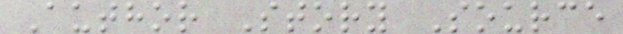Author Story Source
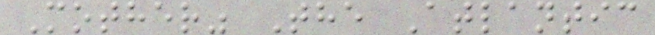Mother" The Atlantic
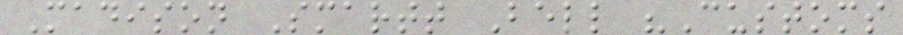Madison Smartt Bell "Customs
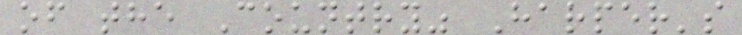of the Country" Harper's
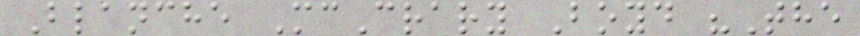Blanche McCrary Boyd "The
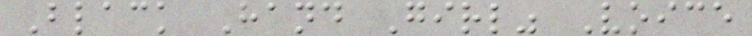Black Hand Girl" Voice
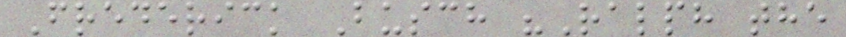Frederick Busch "Ralph the
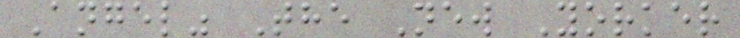Angel" The New Yorker
